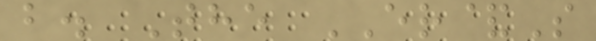b. The ER&S
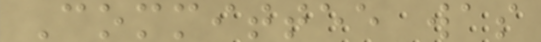Committee was
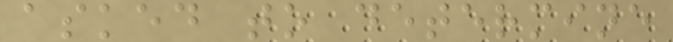asked to determine
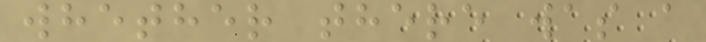whether there was a
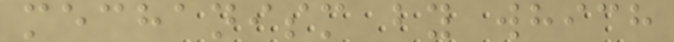mechanism by which
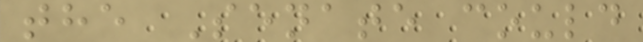the Senate could
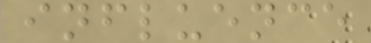influence
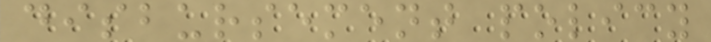disbursement policy
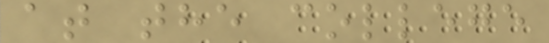at the college
